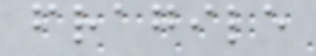fragile
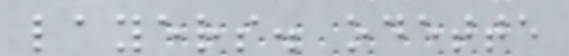layers. odette
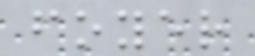foyer
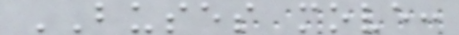BUSES move:
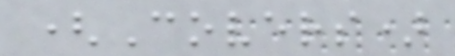(Covers)
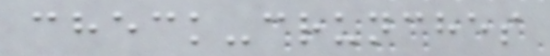check-crunches
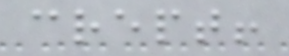crept!
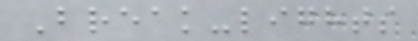Break-lights
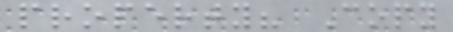property? Copy
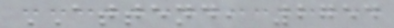ATTEND, 2754
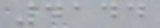4144
